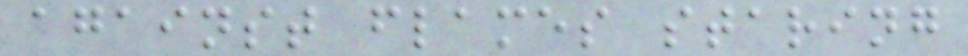against flames staring
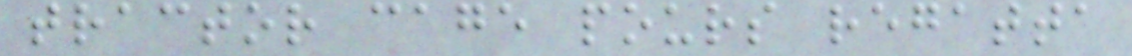tractor cage pours regatta
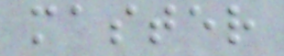master
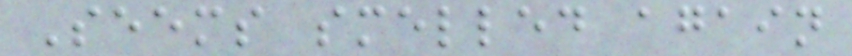Seems smelled again
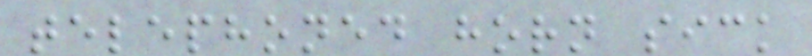telephoned horn sick
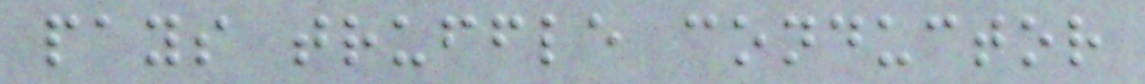pays truffle conductor
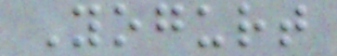Yogurt
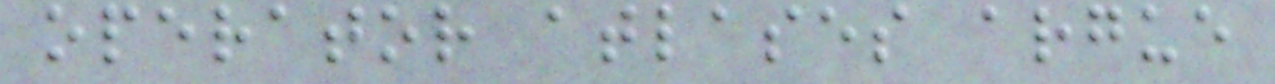operator atlases argue
